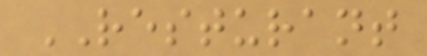RESTURANT
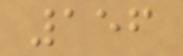156
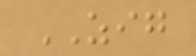ZIG
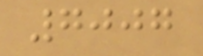7007
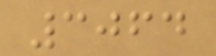3064
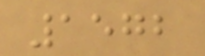1572
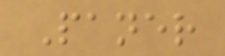Paner
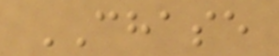CHASE
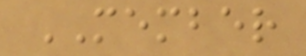MEMBER
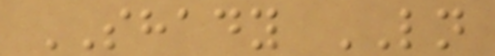SHADY LN
